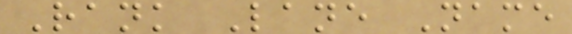Rank Lane Name
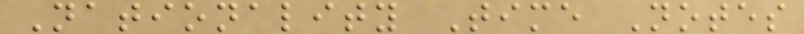Nationality Time Notes
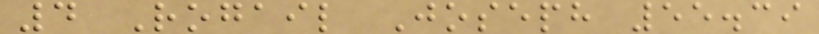4 Rogail Joseph 55.39
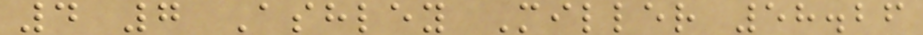4 7 Ashley Miller 58.26
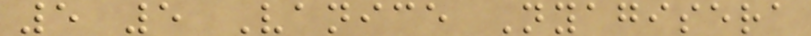5 5 Vanice Nyagisera
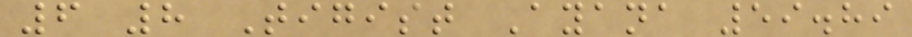6 8 Tigist Ayana 59.89
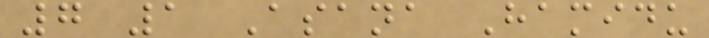7 1 Asana Hamidu
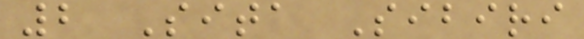2 Sita Sibiri
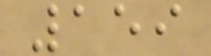159
